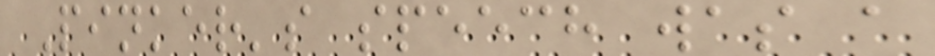Pinker's speech was a
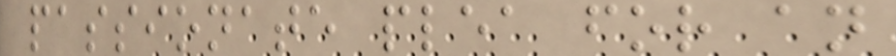passionate plea for an
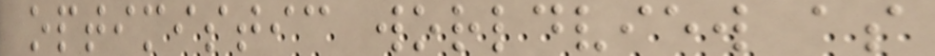optimistic worldview as
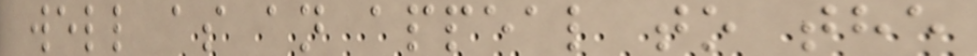well as an appeal to the
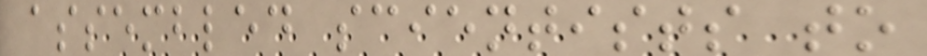assembled scientists to
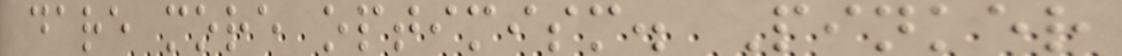dare more optimism. Pinker
